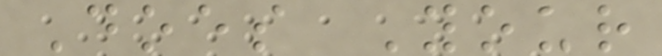Does Your
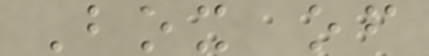Box of
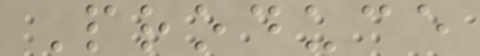Produce
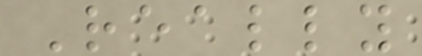Really
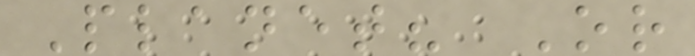Planet? Or
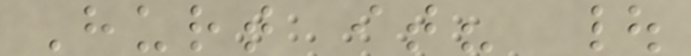Hurt it? |
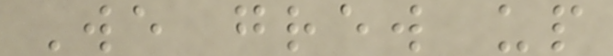We grew up
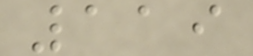119
